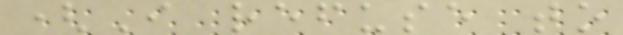(I refuse to
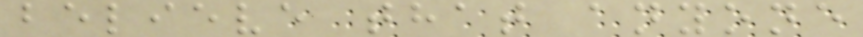believe that anyone
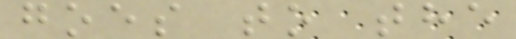goes to the
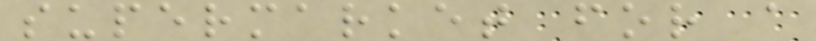supermarket for a
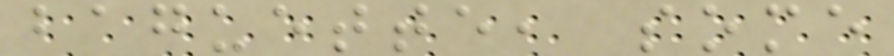baguette, some
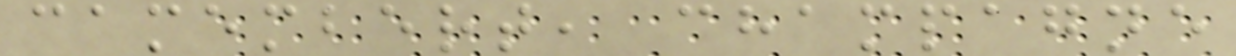camembert, champagne
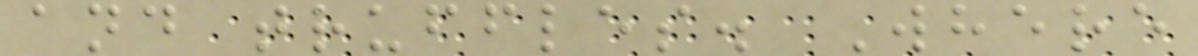and truffles. Where
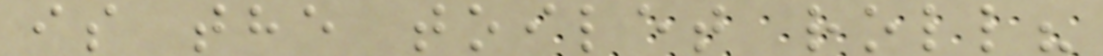is the toilet roll?
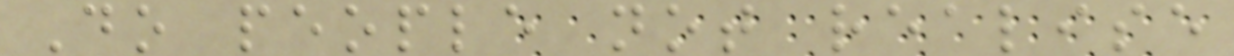Do people not realise
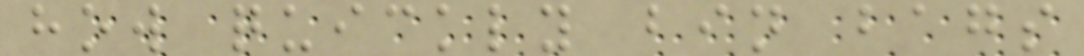how quickly bin bags
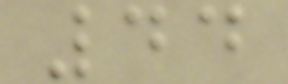44
